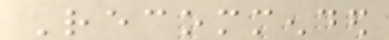Recommended
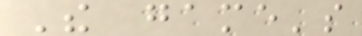The game's
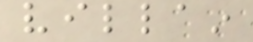villain
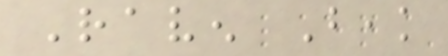Raven Beak
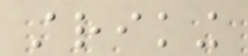striking
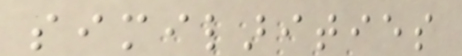similarities
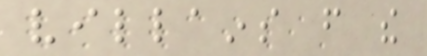villains from the
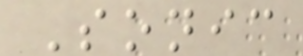Sonic
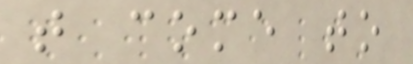that come to
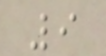9
